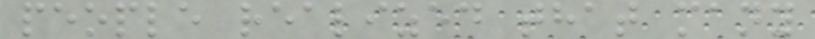people realized that many
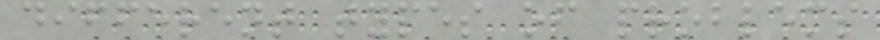different types of problems
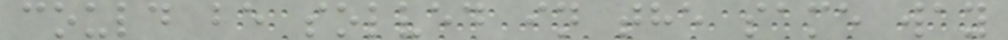could be solved in the same way
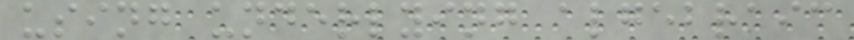using underlying algebraic
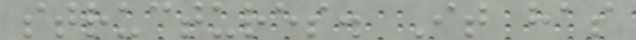structures. It has
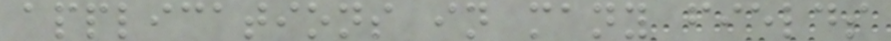applications in many fields
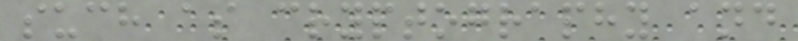such as cryptography and
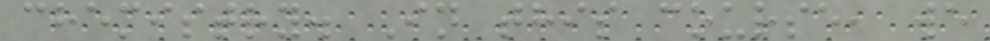chemistry. In this course, we
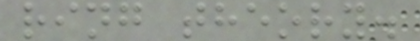ring theory.
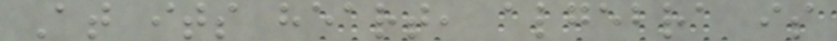At its heart, algebra is
